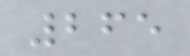265
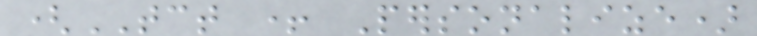(TCT + Personalize)
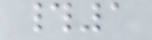#1
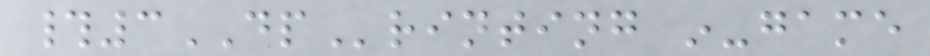#3DPrinting in-game
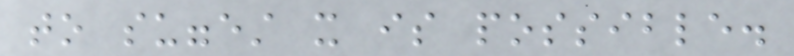to suggest it is possible.
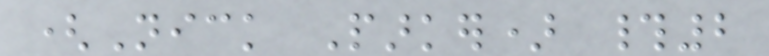(Nick Parker) #2
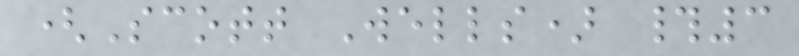(Scott Wells) #3
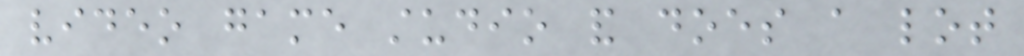video game studio and does a lot
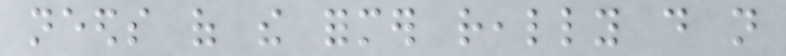needs of the former really do not
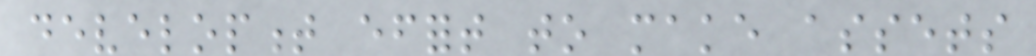development effort to make assets
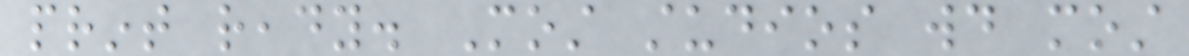print ready. Most studios would most
